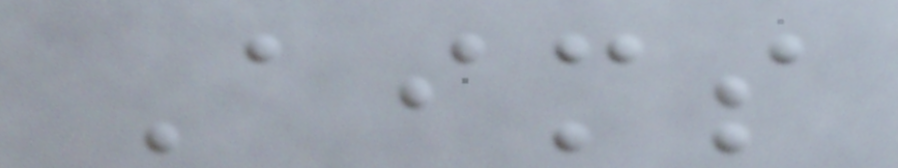Aims
